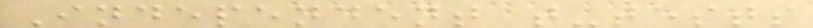Independent t-tests
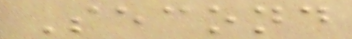Second
